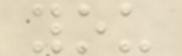you
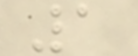1
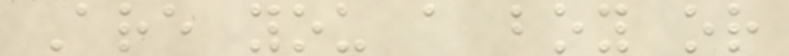Are you a boy or
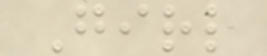Girl
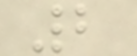2
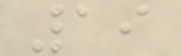19
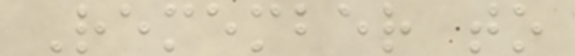Remember to
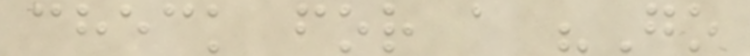check for a "Go
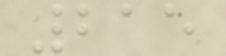215
